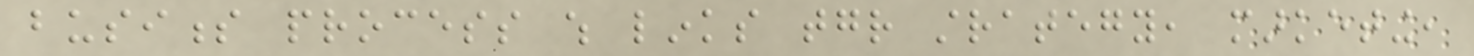business process which links together strategy, marketing,
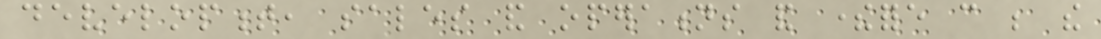development, sales and operations and therefore can be the
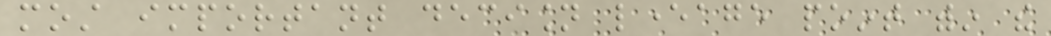most important decision leverage point within the
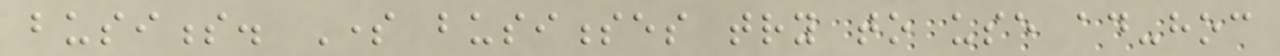business. Some businesses try to use ad-hoc
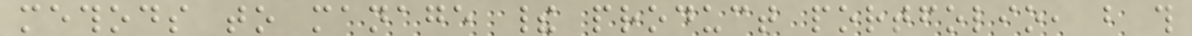methods to manage their product portfolio, but this
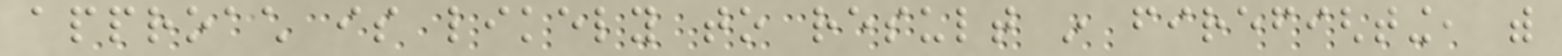approach is likely to result in firefighting, with
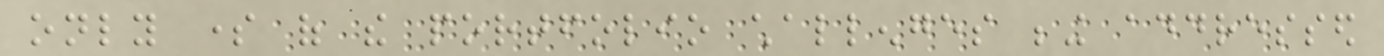only some of the portfolio challenges being addressed
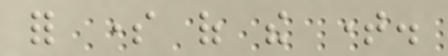for some of the time.
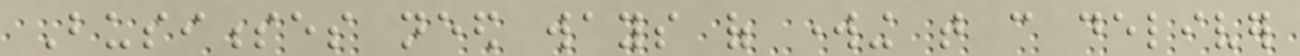Businesses need ways of working that can deliver
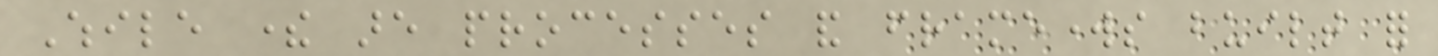While there are processes and frameworks built for
